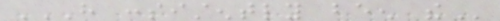HAVE CONSISTENTLY BEEN THE
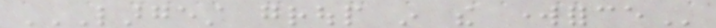LARGEST GROUP IN THE WORKFORCE
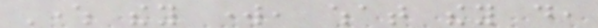Where they work, what they do,
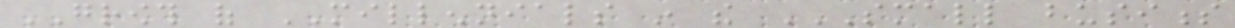GROWTH of MILLENNIALS in the SMALL BUSINESS
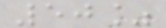50%
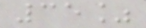35%
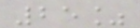25%
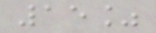15%
